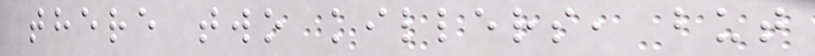there two killers, but
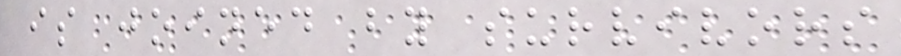is joined by survivors
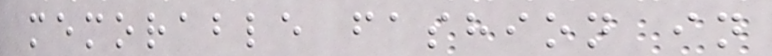memorable fashion in
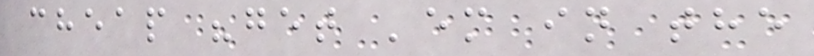cheap "get 'em in the
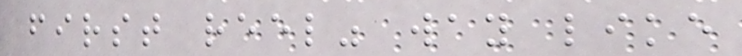first reel" way like
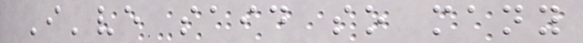I've said so many
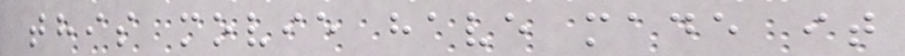this movie have made it
